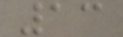13
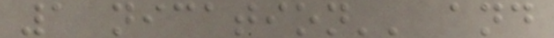1 nication'' and
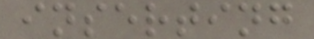inserting
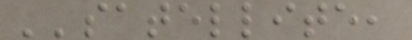''satellite,
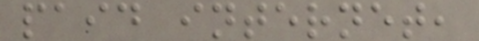paid internet,
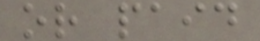or paid
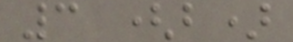3 (b)
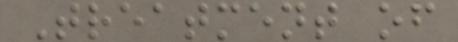Treatment of
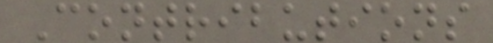Contributions
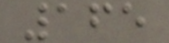165
